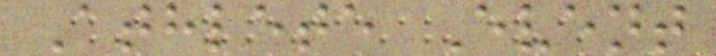Athlete Event
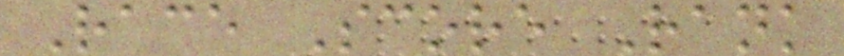Race Score Rank
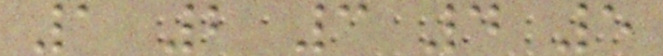1 2 3 4 5
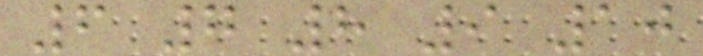6 7 8 9 10
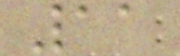11
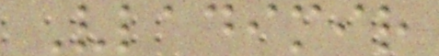Vladimir
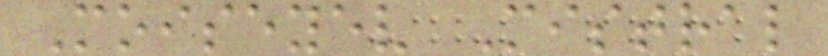Moiseyev Mistral
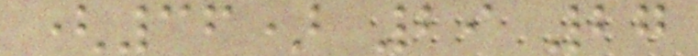(36) 29 27
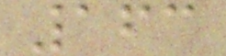163
